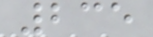235
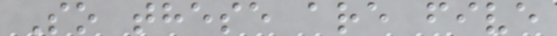So these are five
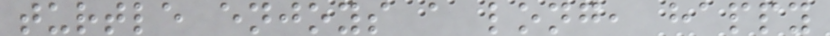turtle enjoys a long, happy
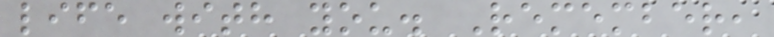life with you. Remember,
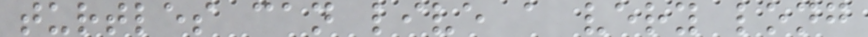turtles can live a very long
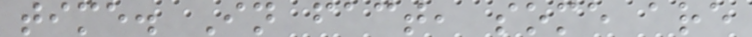time. In fact, some are
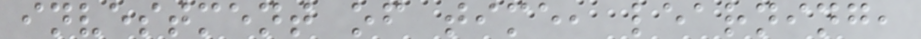investment of time, learning,
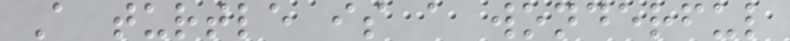A turtle is a wonderful
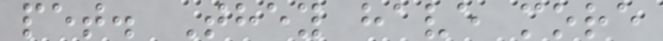pet. They have more
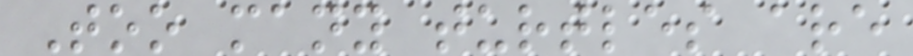Too many turtles are
